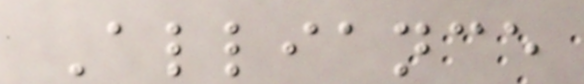Alliance
